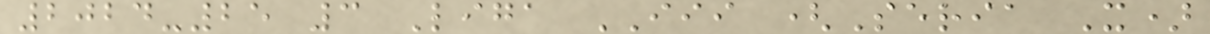2024-25 3 Liga III (Seria X)
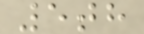5th
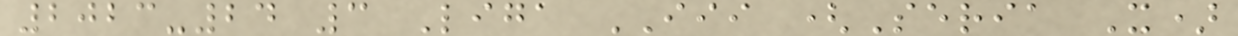2023-24 3 Liga III (Seria X)
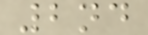2nd
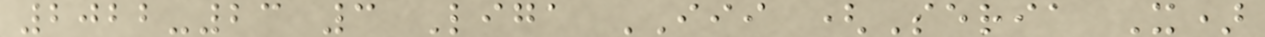2022-23 3 Liga III (Seria X)
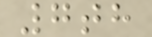7th
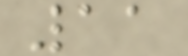11
